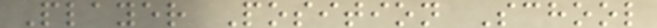Player Position School
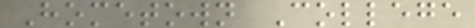Hometown College
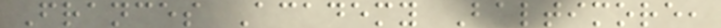Frances Academy Baltimore,
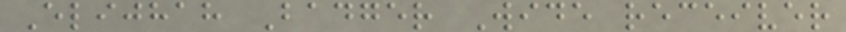Elijhah Badger Wide receiver
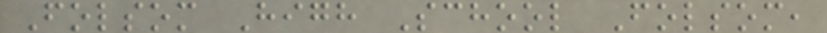Folsom High School Folsom,
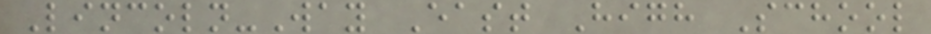Lincoln-Way East High School
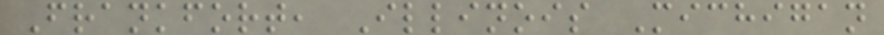Frankfort, Illinois Michigan
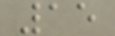15
